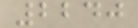2240
